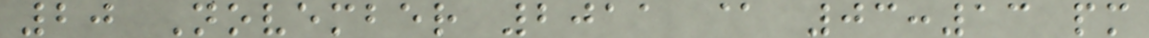20 November 2011 @ 03:13 pm
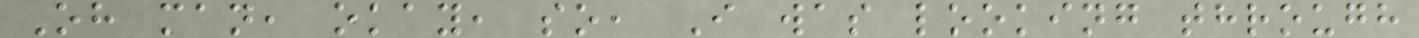Oh man, okay, so, I was looking through
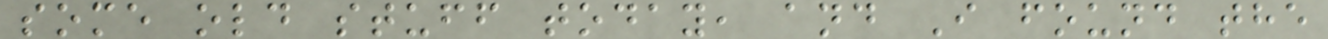some old stuff today, and I found the
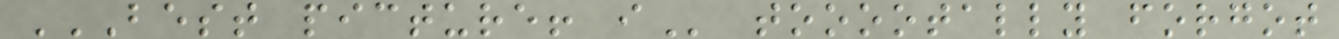BEST PICTURE! I tooootally forgot
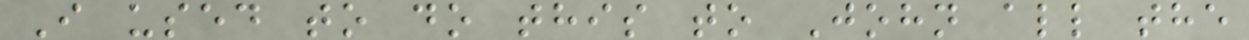I used to do this to John all the
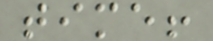time!
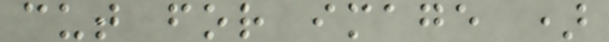cut for image )
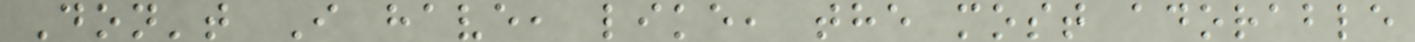Don't I have, like, the most adorable
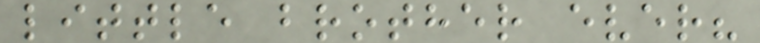little brother ever?
